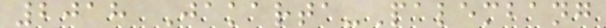2018 Jakarta-Palembang
